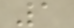1
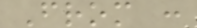From :
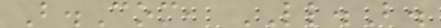B.Com, LL.B.
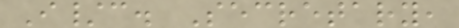I/c. Secretary,
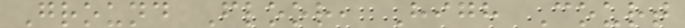Ground Floor, High Court
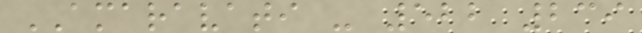AMARAVATI - 522 239
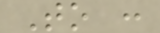To :
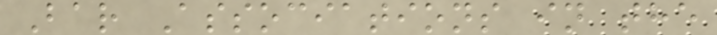Bar Associations in the
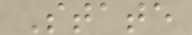State
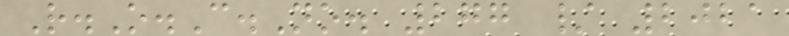R.O.C.No. 277 / 2021
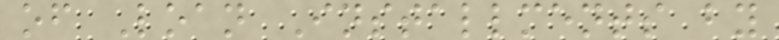of Loan Installments by
